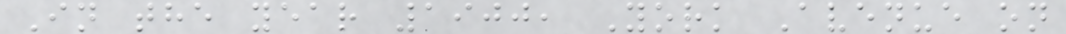In the year 1900, York Avenue on
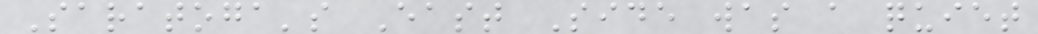Saratoga's East Side was a quiet
